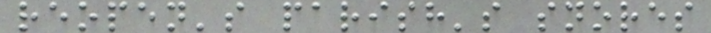reopen's parish's snores
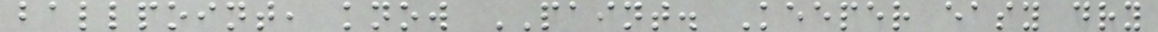ballpoint, know PAINT. Keeper easy dry
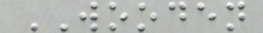WOODEN
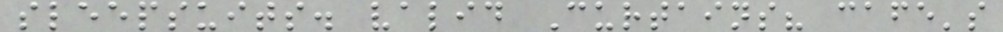sleepsuits. valid Curtains? cafe's
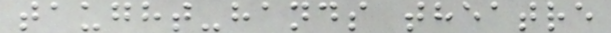taught-hands theatre
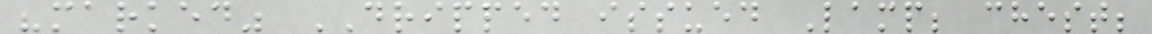"marked" DRIPPED issued Lamp; chest;
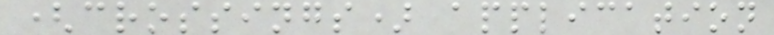(crossings) application
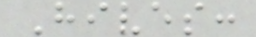Hives:
